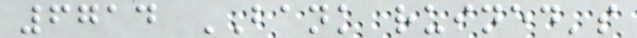6714 BANK ruined's
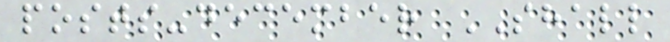posts-december SHALL
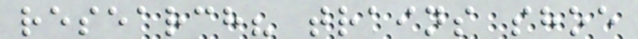research? trains shoe
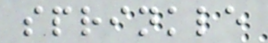sprinkle
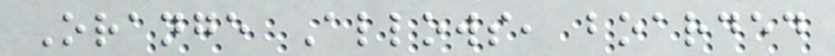Orange Allows, boarded
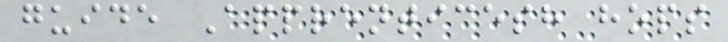guide Apprenticesh hops
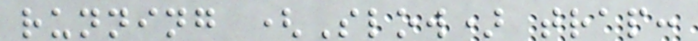running (Slow) trap:
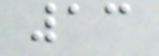13
